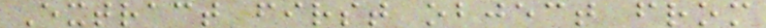Extract first object from
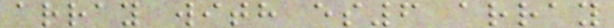array with es6 array
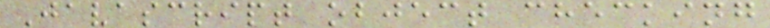Javascript object checking
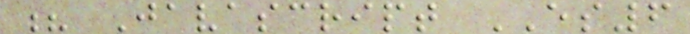? Javascript ES6
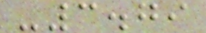-3.79
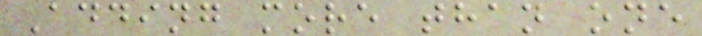Adding more than one
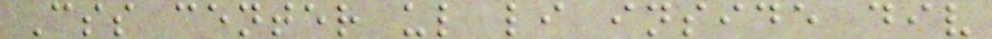Css center ul li inside div
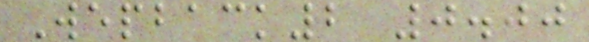Wepback2 0.00
